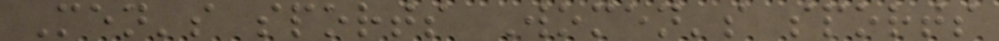Men's sports Women's sports
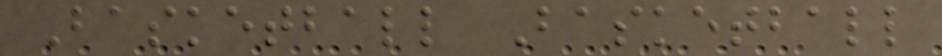Basketball Basketball
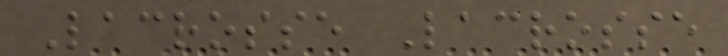Lacrosse Lacrosse
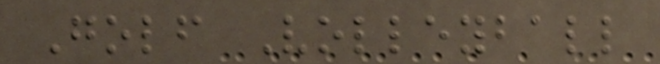Golf Volleyball
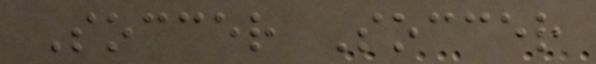Soccer Soccer
